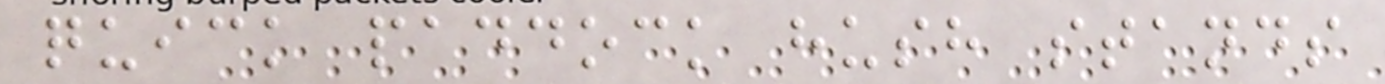quick paddock hush stands
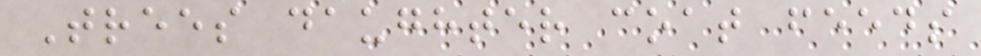Trees daughter coat feeds
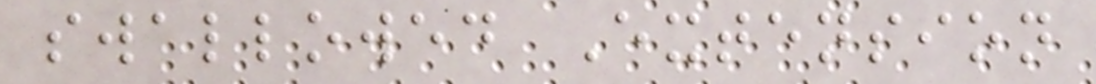swallowed Extension
